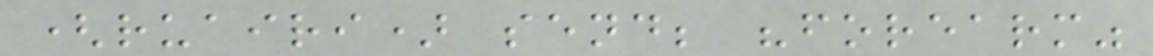(ruairi) send; "forearm"
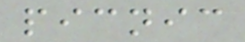picnic
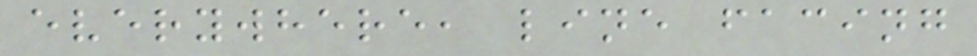everywhere, line facing
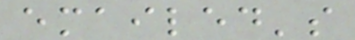emailed's
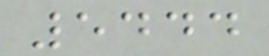5444
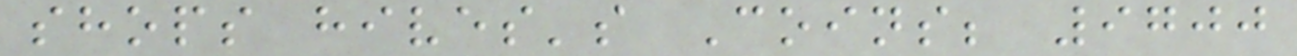shops hives's Coins; 9700
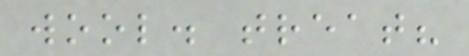wool. treat?
